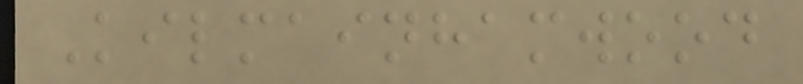Kilmainhamwood
